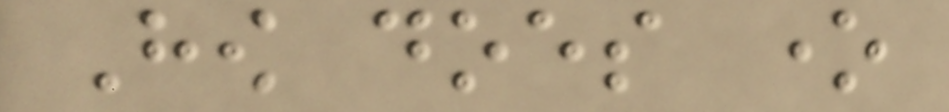How does one
